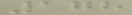178
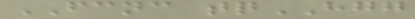FCNC tqHGG
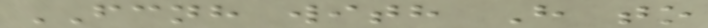FCNH with H to
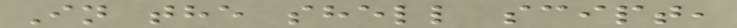In the shell scipt,
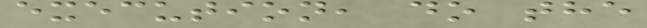execution, do the
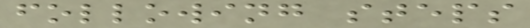following steps
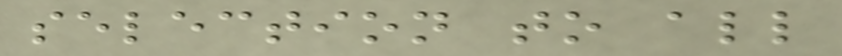selection to all
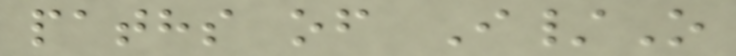paths of I/O
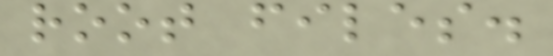root files.
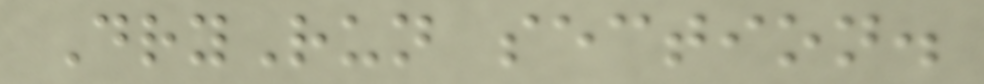DryRun section.
